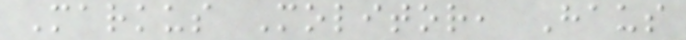Markus Molitor, Haus
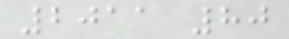2011 80
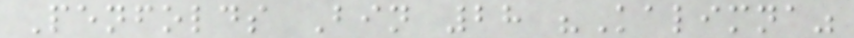Penfolds Bin 28 "Kalimna"
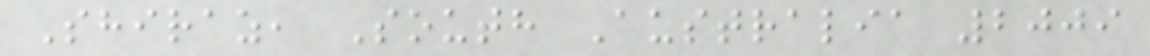Shiraz, South Australia 2009
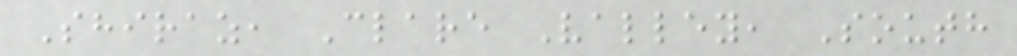Shiraz, Clare Valley, South
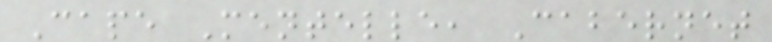Cape Mentelle, Cabernet
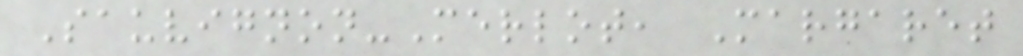Sauvignon-Merlot, Margaret
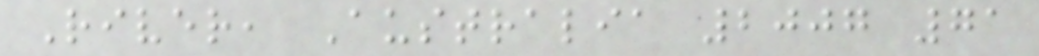River, Australia 2007 71
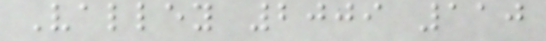Valley 2009 110
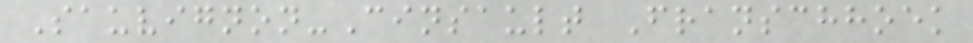Sauvignon-Cinsault Franschhoek
